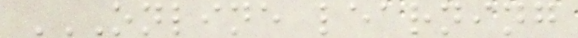ONLINE LEARNING
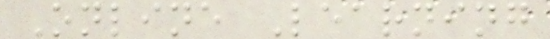Online Learning
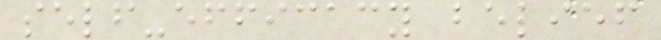self-efficacy belief
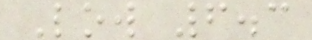Low 6.3
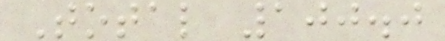Total 100.0
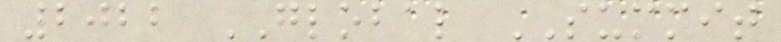2022 GLOBAL SUMMIT
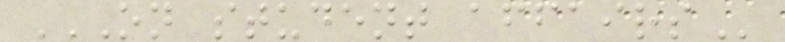ON STUDENT AFFAIRS
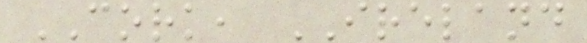CORK, IRELAND
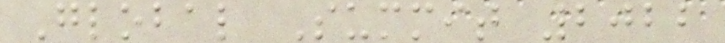Global Summit 2022
